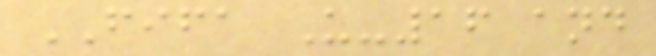FIFA U-16 and
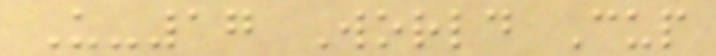U-17 World Cup
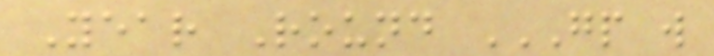Year Round GP W
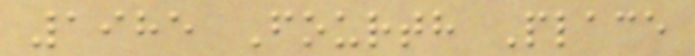1985 Fourth Place
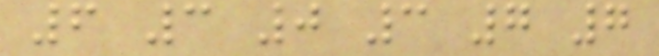6 3 0 3 7 7
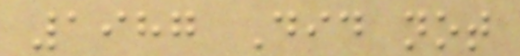1987 Did not
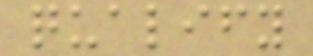qualify
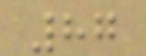87
